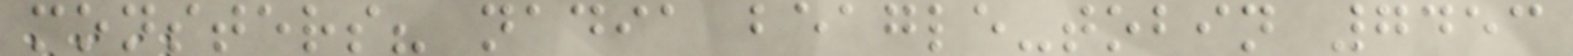monsters? nadia beagle-tobin 7453
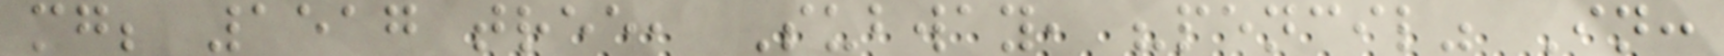mg; 1517 tree, Subway, "pencil" In:
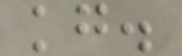kg.
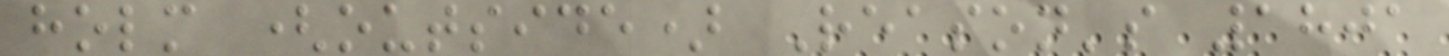holm (outside) Reason's 1801
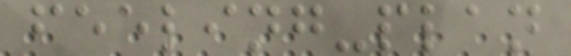feeling-plan
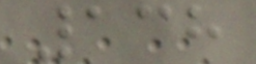138
